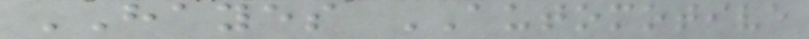HAYES AUTOMOTIVE
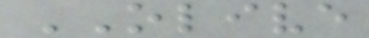OLIVE
